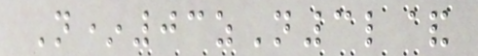N*03zN3l&
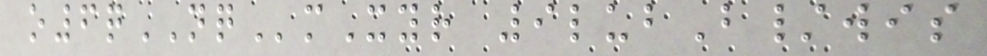o6qNQmXyr 9lubB/wis
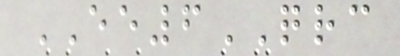EE6QRC
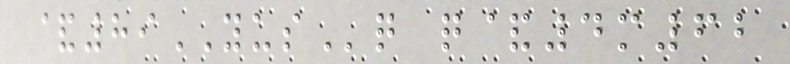&89YUSq q&4m62
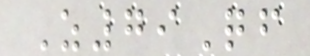Z79Qf
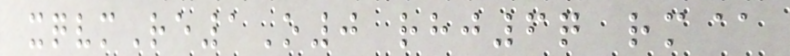xqvmRe1O0 rhj6q rm@
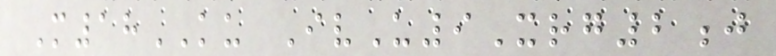M18KU IvU9Xrg2j
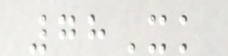78Xk
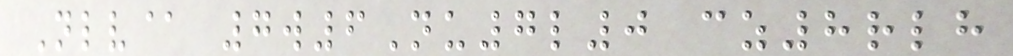Nlv@ 7w6Nu7l0 cz8rlh
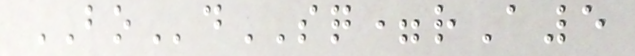BOdSQ=rA5
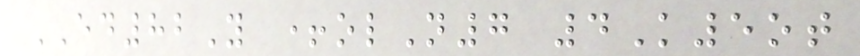ED82Y +olN7 4K5ot
